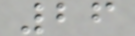26
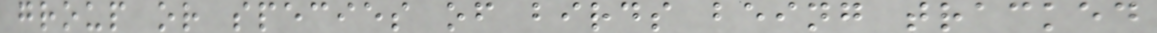group or species of birds being tracked
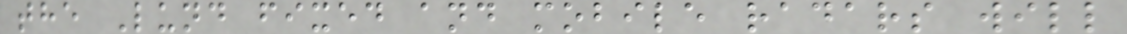the Lund fixed and mobile radars will
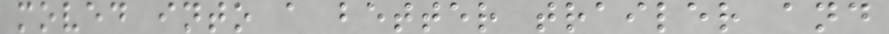moved into a better trailer and
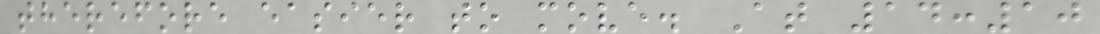therefore easier to move. At 14:10
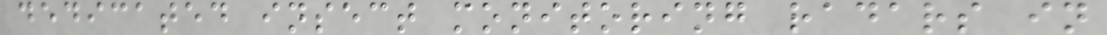dedicated insect monitoring radars in
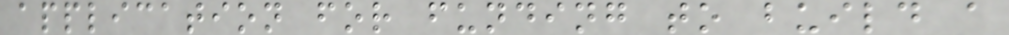application for funding to build a
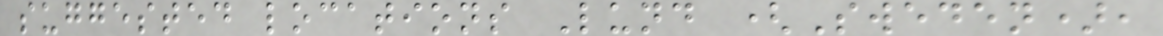suggested locations Lund (Sweden),
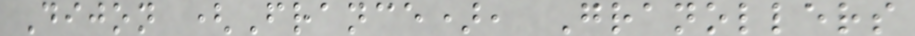Dijon (France), Granollers
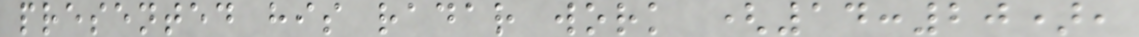presented his radar work (14:20),
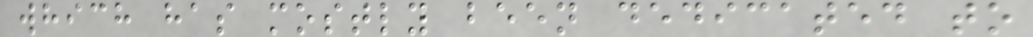which has mostly been dedicated to
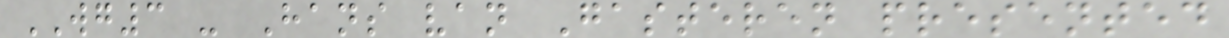WG3 - Hans van Gasteren presented
